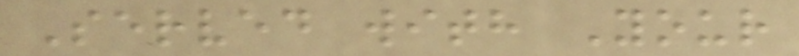Served with Your
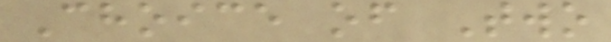Choice of Two
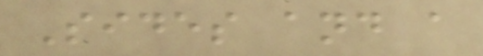Sides and a
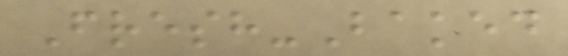Fresh-Baked
